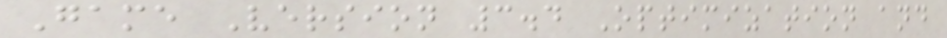Game Version 3.4 Optimization and
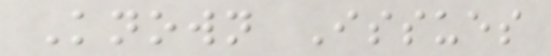Known Issues
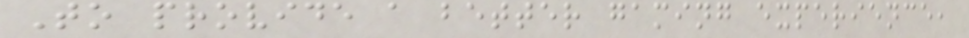To provide a better gaming experience,
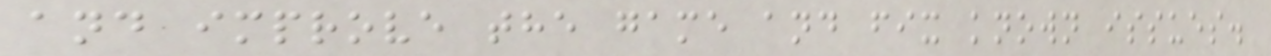and improve the game and fix known issues.
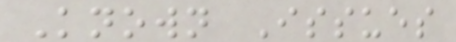Known Issues
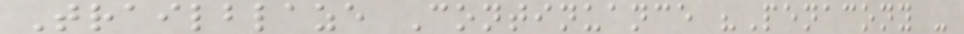Trailblaze Continuance "Penacony -
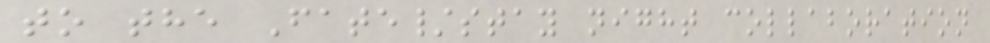to the Fate/stay night collaboration
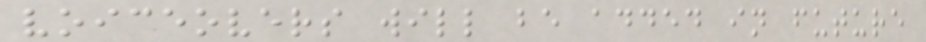voiceovers will be added in future
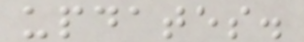updates.
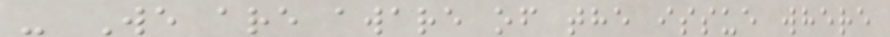- We are aware of the issue where
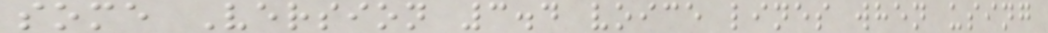some Version 3.4 voice lines when using
